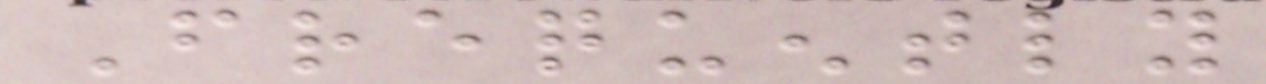Frequently
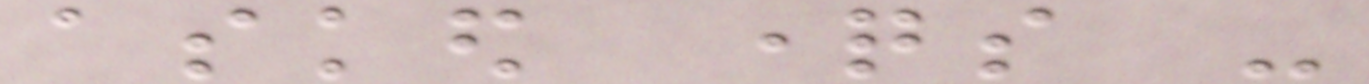asked questions -
